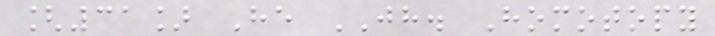[31] He JH. Homotopy
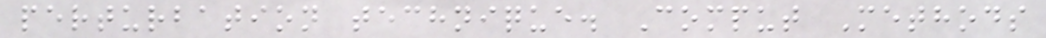perturbation technique. Comput Methods
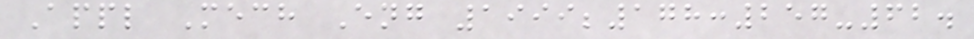Appl Mech Eng 1999;178:257-62.
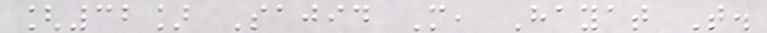[32] Sajid M, Hayat T.
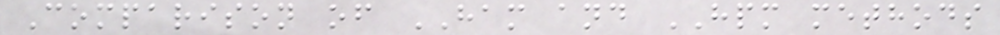Comparison of HAM and HPM methods
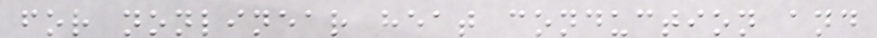for nonlinear heat conduction and
